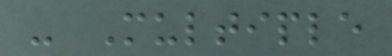- Multiple
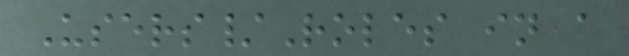Users/Roles in a
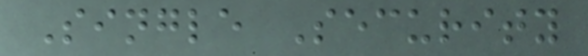Single Security
